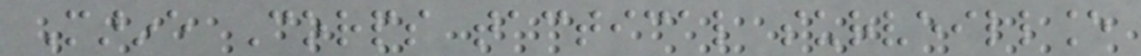Marine Corps tactical surveillance
